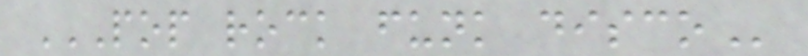POP ROCK FUNK DISCO
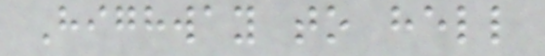Highway to hell
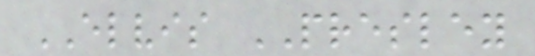ELVIS PRESLEY
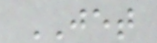JET
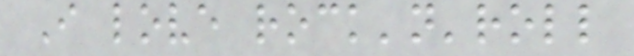I love rock'n'roll
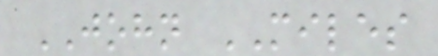JOHN MILES
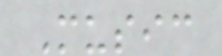Music
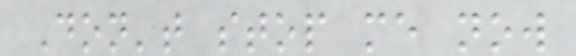Don't stop me now
